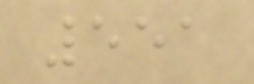551
